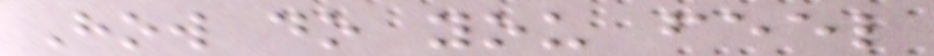How do you feel
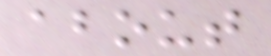about
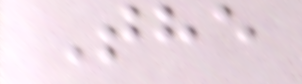The
